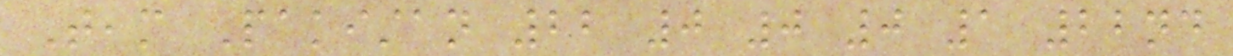Team Pakistan 22 0 0 0 1 22nd
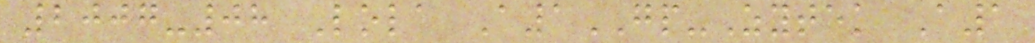2007-08 Lola A1GP-Zytek A1
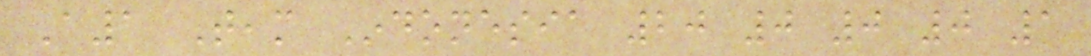A1 Team Indonesia 20 0 0 0 1
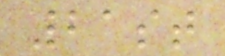21st
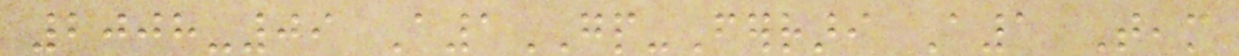2008-09 A1GP-Ferrari A1 Team
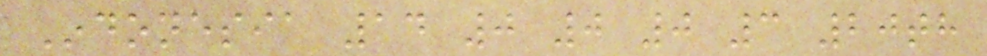Indonesia 14 0 0 0 3 20th
